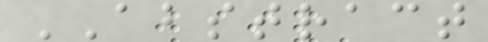ABSTRACT
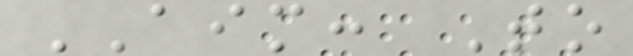AIM: To
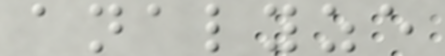analyze
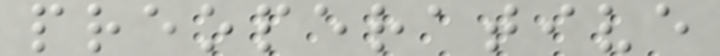preoperative
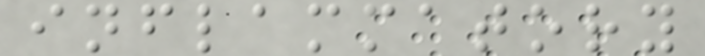inflammatory
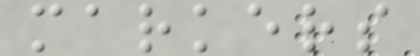markers
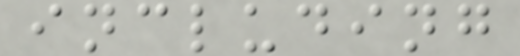including
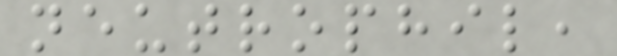neutrophil,
